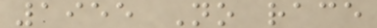1955 No race
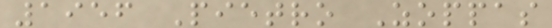1956 Pietro Zoppas
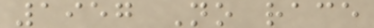1957 No race
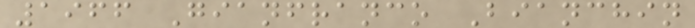1966 Gianfranco Bianchin
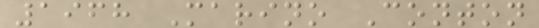1968 Marino Conton
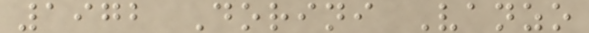1972 Dorini Vanzo
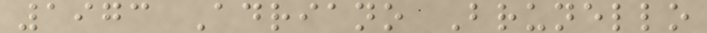1973 Adriano Brunello
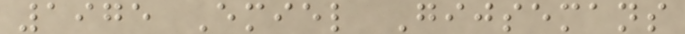1975 Emiel Gijsemans
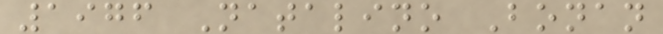1976 Natalino Bonan
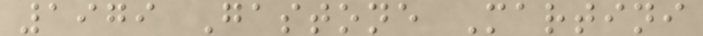1979 Gastone Martini
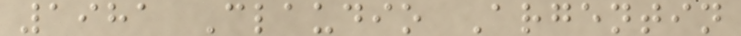1981 Claudio Argentin
